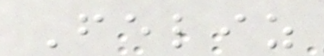Feliz
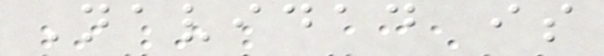Navidad is
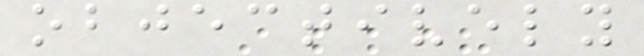objectively
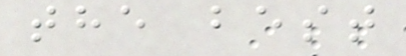the best
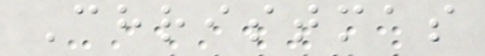Christmas
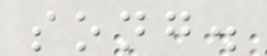song.
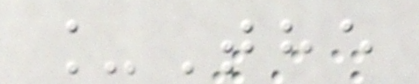_The
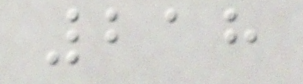218
